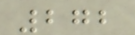272
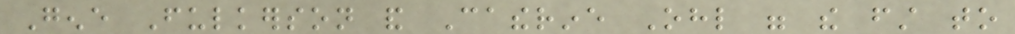Gene Fulkerson and Catherine Ohl were the first to
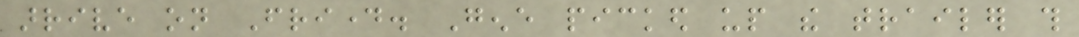arrive on Friday. Gene picked up the trailer this
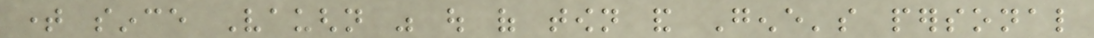time since Vaughn was out of town and Gene's personal
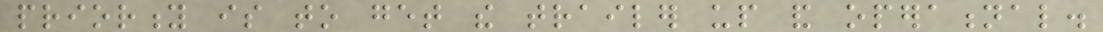priority is to get the trailer up and operational.
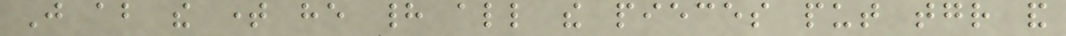Just about the time he had all the pieces put together and
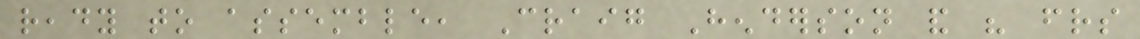ready to assemble, Craig Henderson and his friends
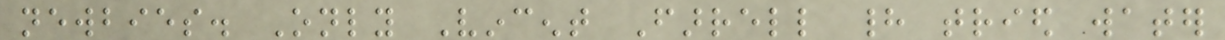newbies. Only Vincent Farrell had tried water
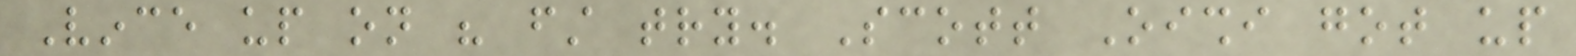Vince up on his first try. Scott Oishi got up
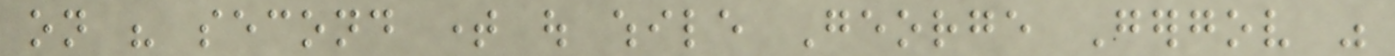on his second time out while George Gergov was
